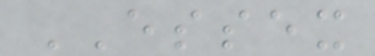ESSEX
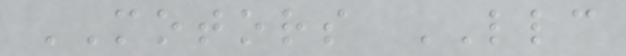MOTORS LLC
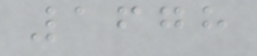1678
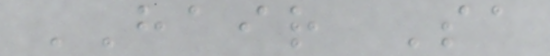HAIR Sa
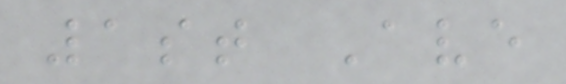1st Ave
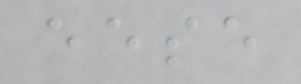eese
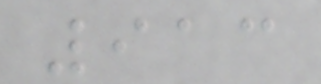913
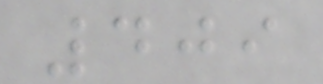409
